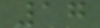17
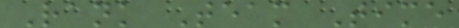Rank Team Time
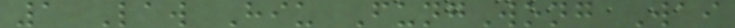1 Law Hiu FungWong Wai
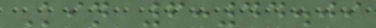Kin 6:44.09
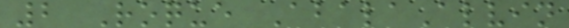2 Roque AbalaAlvin
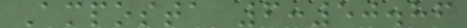Amposta 6:50.86
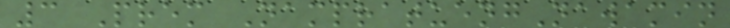3 Prem NampratuengNawamin
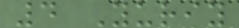4 Yuriy
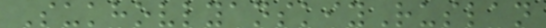SukhovlyanskiyRuslan
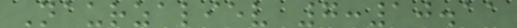Naurzaliev 7:10.11
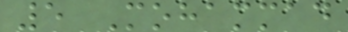5 Mohammad
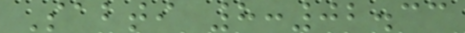Sabti 8:02.33
